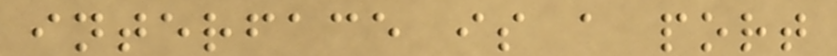interface is a port
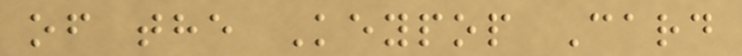of the Keypop Card
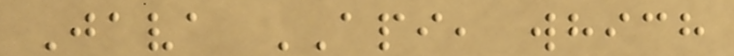Java API, which
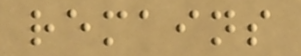remains
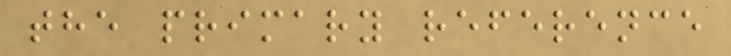the primary reference
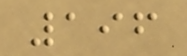196
